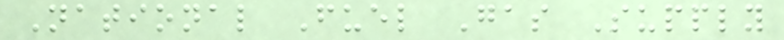National Fuel Gas Supply
